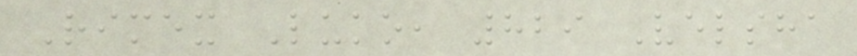Rimex Luko, 829 Velsha
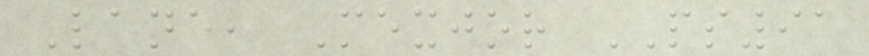Lane, Mexjor PS91
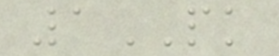1PK
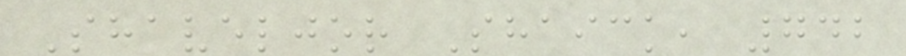Shaveljor Shaick, 742
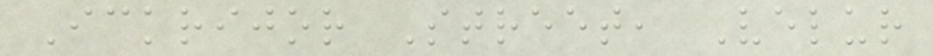Ickrijor Street, Velur
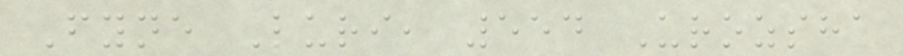Fyne Luri, 554 Urozsha
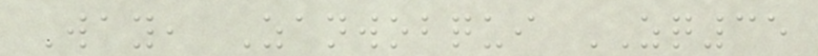Way, Zanwobqui ZQ35
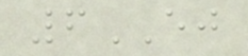6EJ
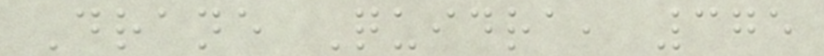Drane Quidra, 375
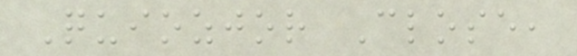Quiozjor Close,
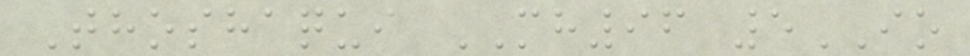Thoshaqui MH96 5IO
